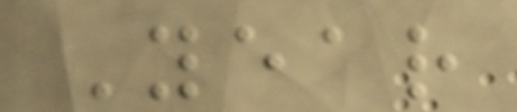Year
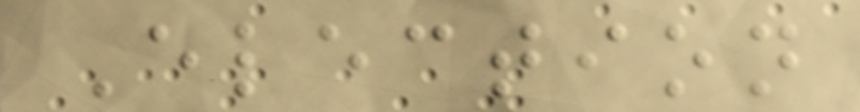Election
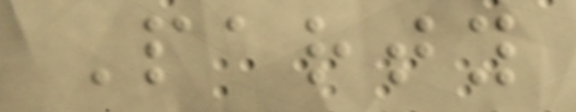Party
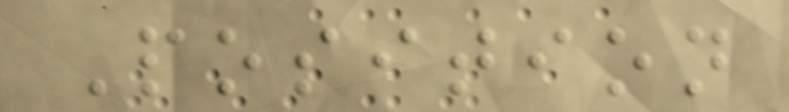Position
